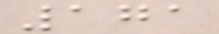171
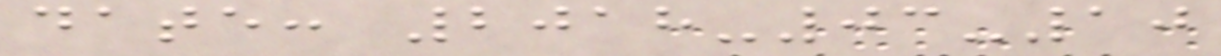date: 2018-03-10
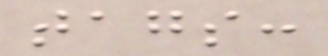tags:
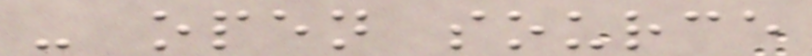- open source
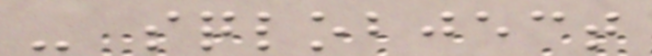- sqlobject
